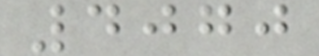4070
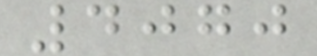4070
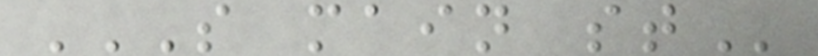S MAIN ST
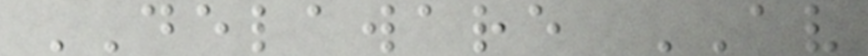DELAWARE AV
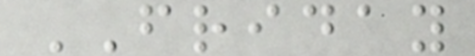FRIDAY
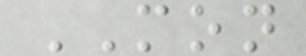MON
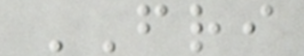FRI
